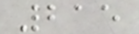215
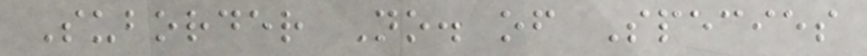Suborder No. of Species
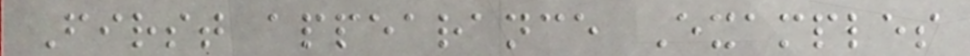First appearance Examples
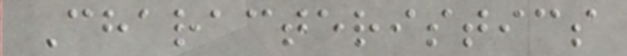Characteristics
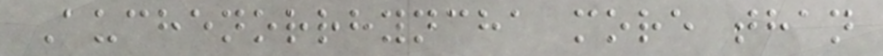Auchenorrhyncha more than
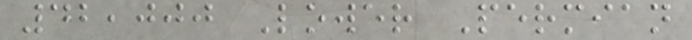42,000 Lower Permian
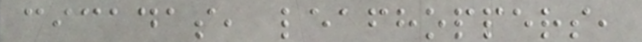cicadas, leafhoppers,
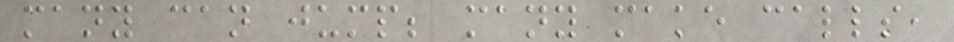many can jump; many make calls,
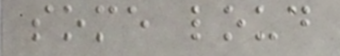some loud
